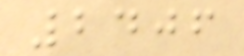2406
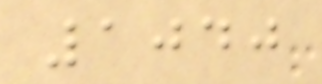1040
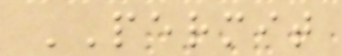PERMIT
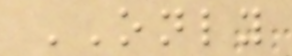ONLY
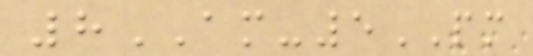8AM-5PM
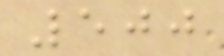500
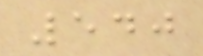540
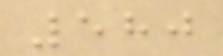580
